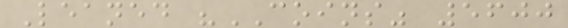Leaned "COINS" 5600
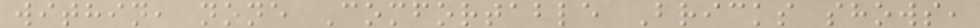within, none Comfortable Bricks shows,
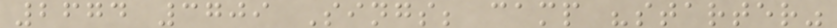2674 3709 Sings; camp "starter"
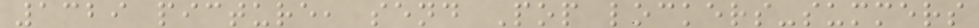1329 picture, send Pop lockers-summers
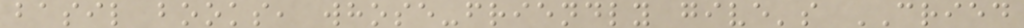basil books, whose-friendly give's CRIED
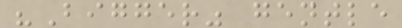"Bigger" gentle
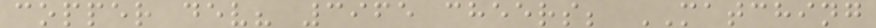copper dev? 3965 cheers; MATCHING
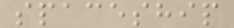spaceship
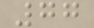77
